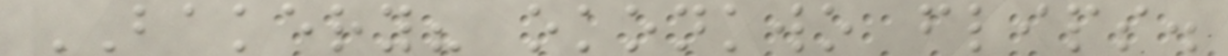BAKERY? okonkwo flips.
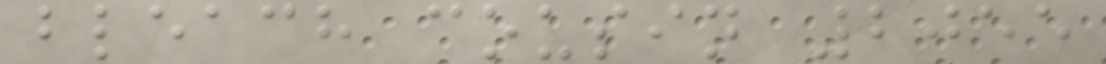bleach cousin 2055
